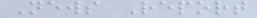News Report
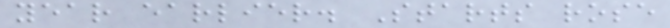year earlier. Starts rose
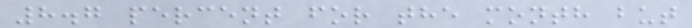8.7 percent for the month but
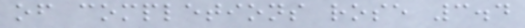of completions rose 3.4
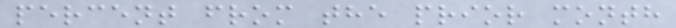percent from the prior month
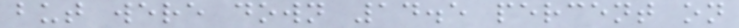but were down 14.5 percent on
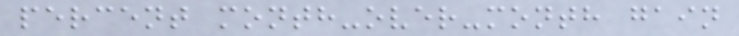percent month-over-month gain
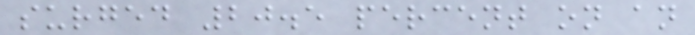surged 20.5 percent on an
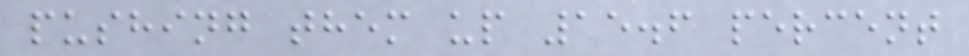pushing them up 15.6 percent
